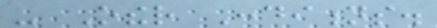- Other Conditions.
